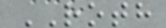ROTH
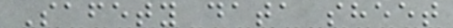Safety data sheet
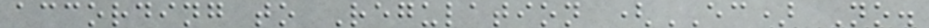according to Regulation (EC) No.
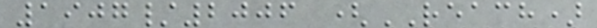1907/2006 (REACH)
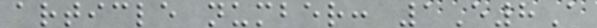article number: 1E8A
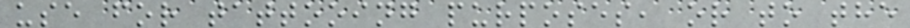use for tattooing purposes, or to the
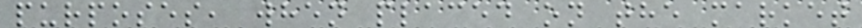purposes, when placed on the market
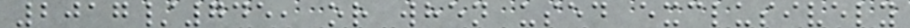2017/745, or when used exclusively
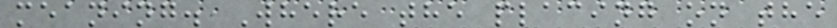meaning. Where the placing on the
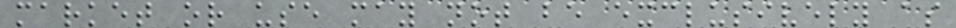market or use may not be exclusively as
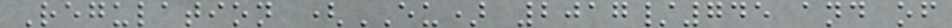Regulation (EU) 2017/745 and of
